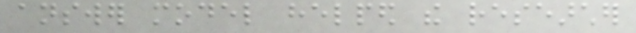answer model helped the researcher
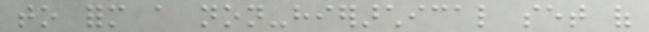to form a non-hierarchical set of
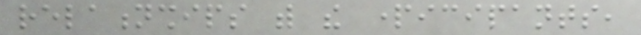relationships with the participants,
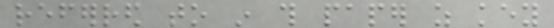referred to in this paper as key
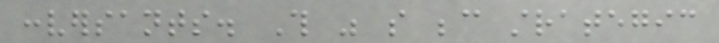conversants. This was so because strategic
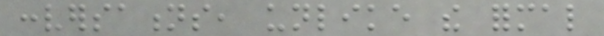conversations, unlike the formal
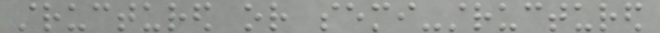structured or semi-structured
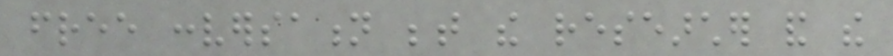free conversation between the researcher and the
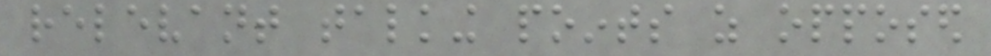relevant talking points as opposed
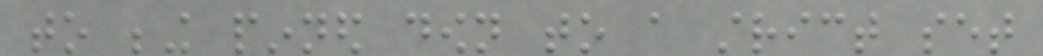to being pinned down to a strict set
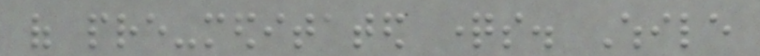of pre-meditated questions. While
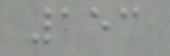153
